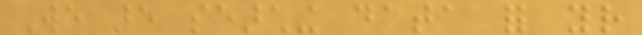We are searching data for your
